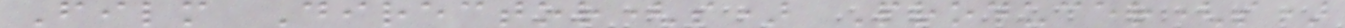Film Director(s) Producer(s)
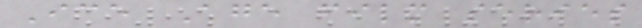Ice Age film series
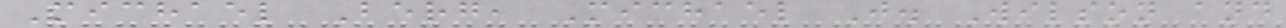Michael Berg, Michael J. Wilson and
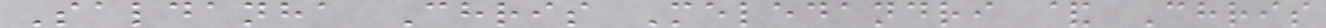Saldanha Chris Meledandri & Chris
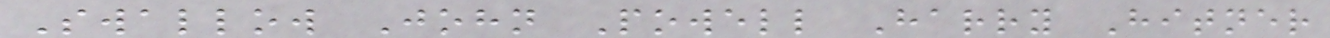Swallow John Powell Harry Hitner
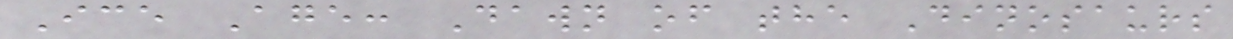Ice Age: Dawn of the Dinosaurs
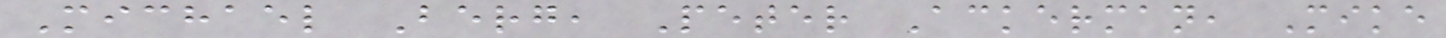Michael Berg, Peter Ackerman, Mike
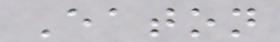Eaton
